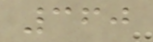360
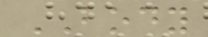BODY
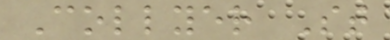Collyer St
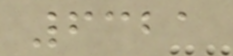6321
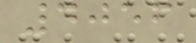4056
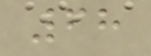68
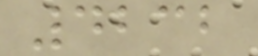4232
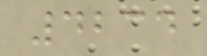4234
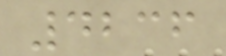4236
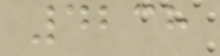4238
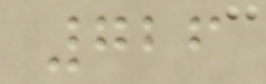726
